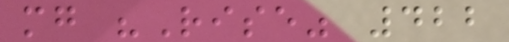mg "Rise" 422
